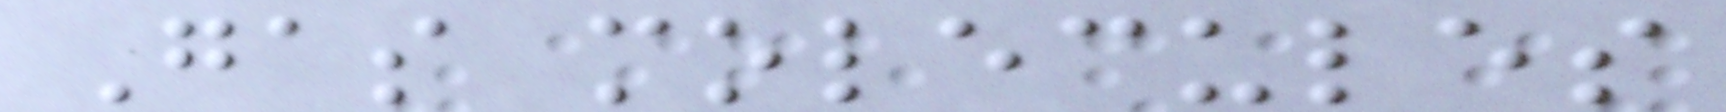Gas molecules
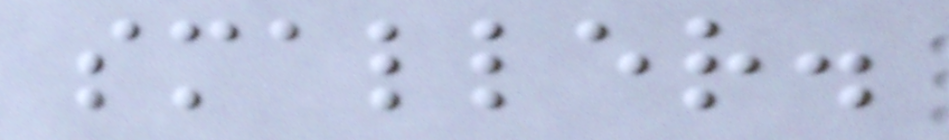smaller.
